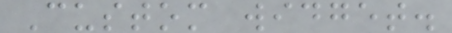Custom widget.
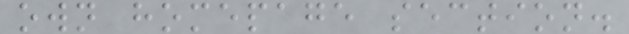own homepage section.
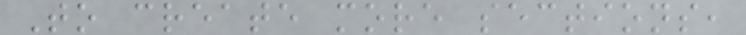To create more sections,
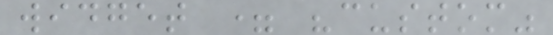widget = "custom"
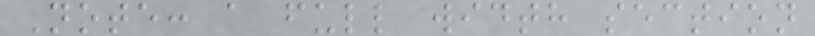Note: a full width section
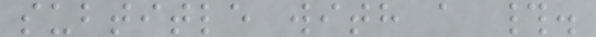subtitle with a #.
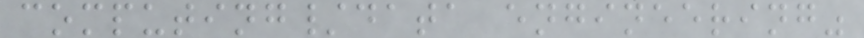computing/data engineering"
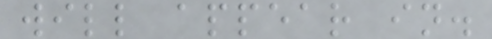will appear in.
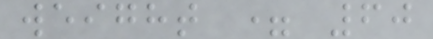weight = 60
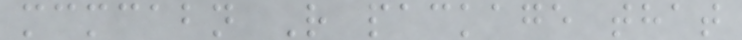mcmcabn R package that
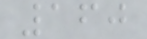160
